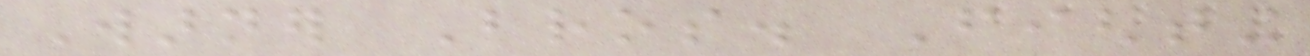Warner Bros. Fighting
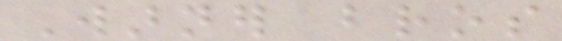Warner bros
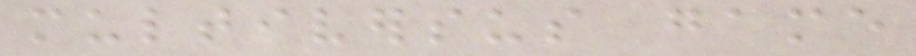multiversus game
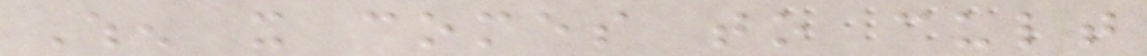When it comes to cult
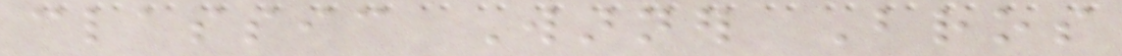classic Warner Bros
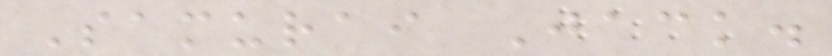Samurai Jack.
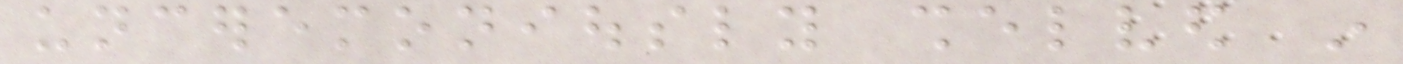unceremoniously shelved in
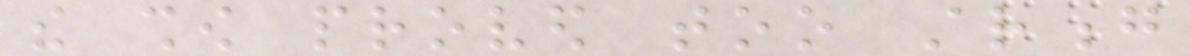the show proved too strong
